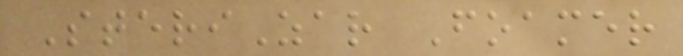SteriZar Foamer
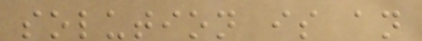solution is an
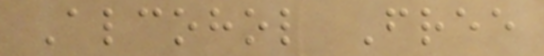Alcohol Free
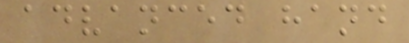advanced hand
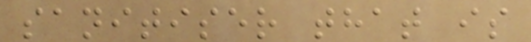sanitiser that is
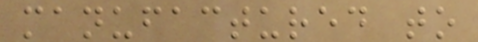manufactured to
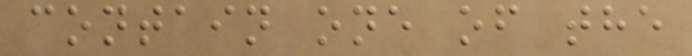contain one of the
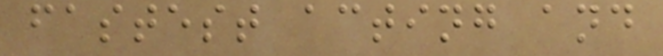fastest acting and
